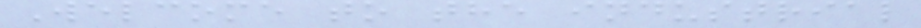Welcome to the industrial
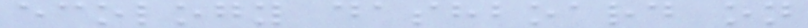ecology dashboard on
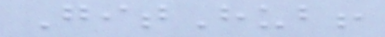GitHub!
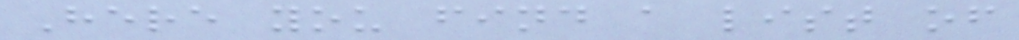Here you find a list of
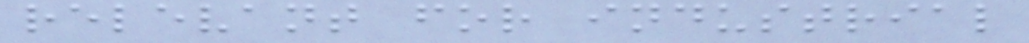relevant for industrial
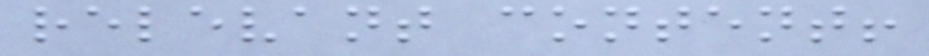relevant content!
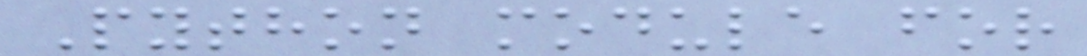Python module for
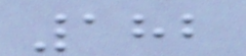182
